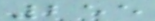255
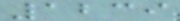1239
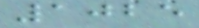1025
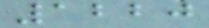1220
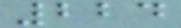224
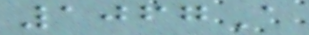1067A
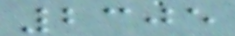2305
